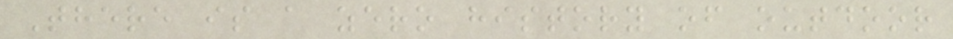There is a zero history of outdoor
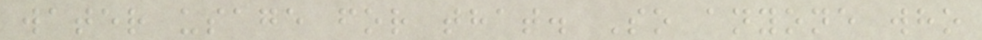water usage for that. So anyone who
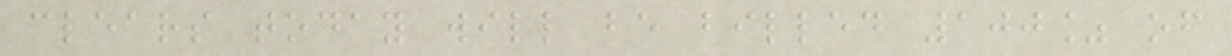clears today will be billed 100% of
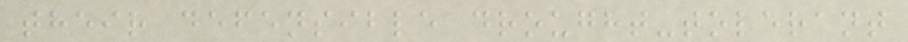their defensible drought-tolerant
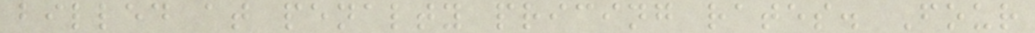billed at penalty pricing rates. Four
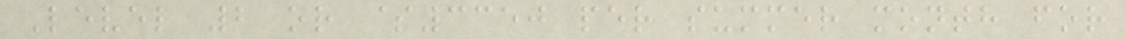Level 2 or $3350 per summer month for
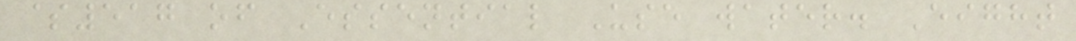$517 of Essential Use water. Eight
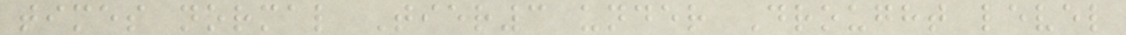times normal Tier3 under Drought level
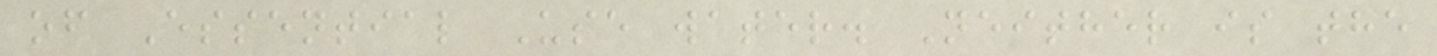of Essential Use water. Neither is the
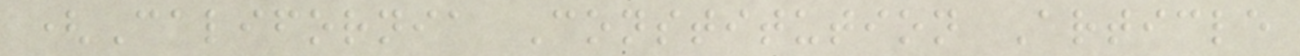(California Constitution Article
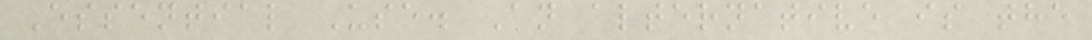Essential Use. An alternative is the
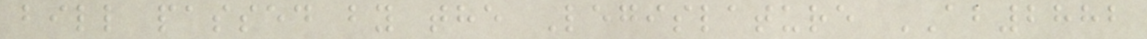bill passed by the Legislature AB2882
